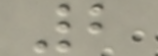2
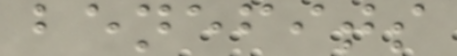benefits
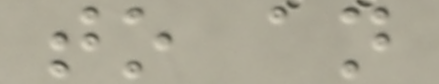to an
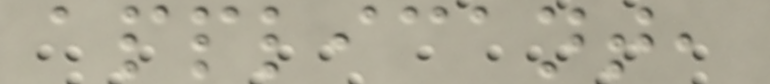applicant,
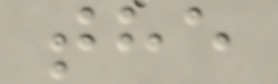the
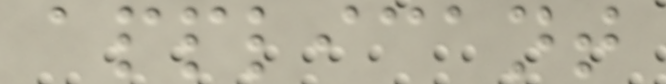applicant
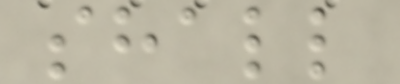shall
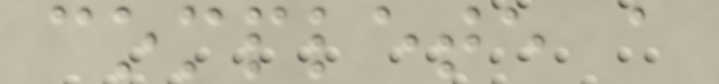complete a
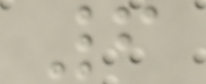6
